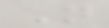N
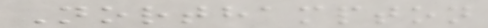Northampton
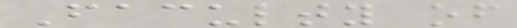Faculty of
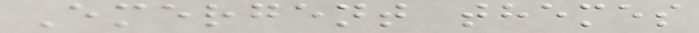Emergent themes
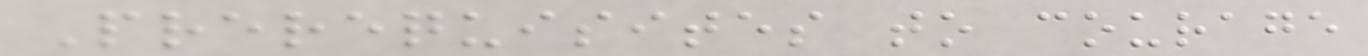Prerequisites to courage
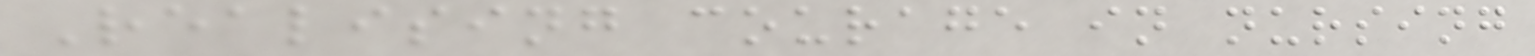Realising courage in nursing
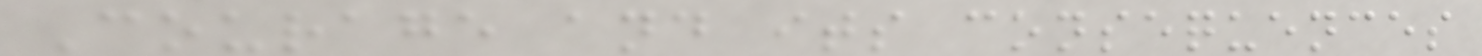Courage and its consequences
